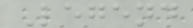Legend
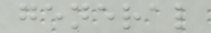general
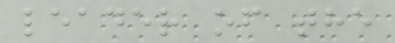leader of the
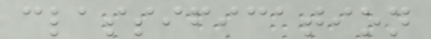classification
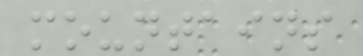mountains
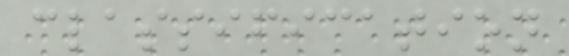classification
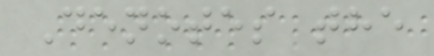Denotes the
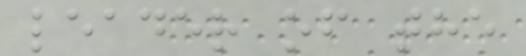leader of the
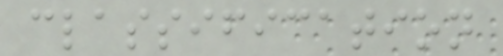classification
